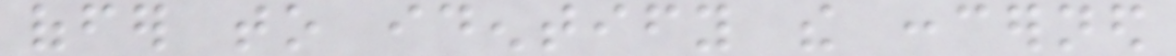offer to identify the concerned
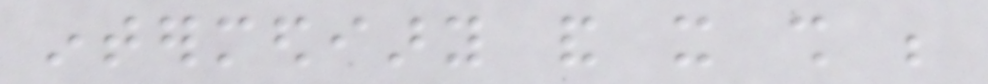intermediary and it shall be
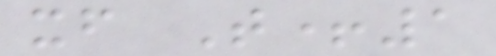itself T+1
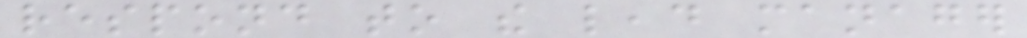respond to the lead manager
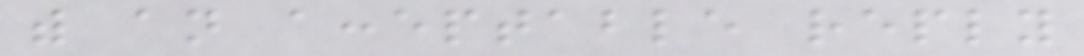with an acceptable reply
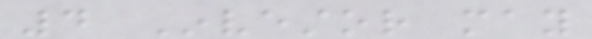4 Investor may
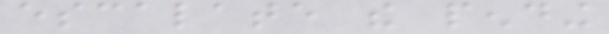escalate the pending
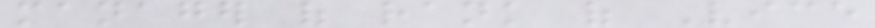manager of rank of Vice
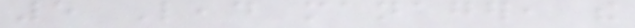5 Lead manager, the
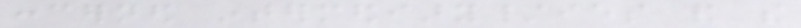concerned intermediary/ies and the
